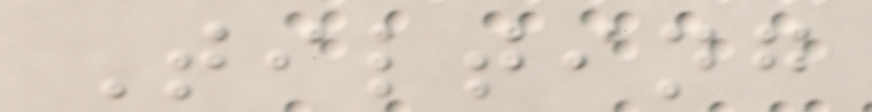Tilting
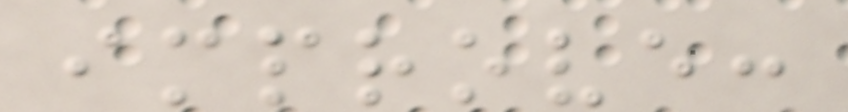improve:
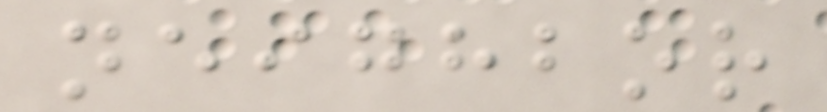neighbor
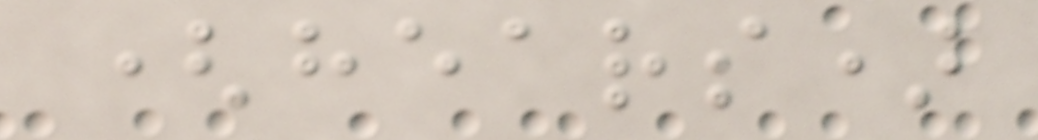(hears)
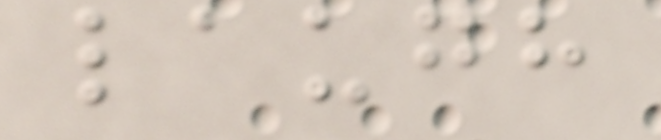laugh
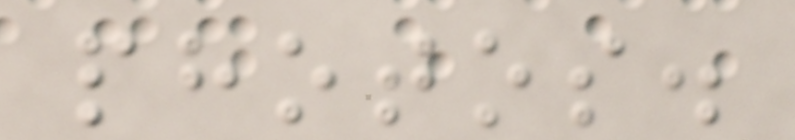photos.
